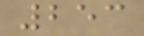253
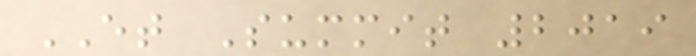ET Summit 2019
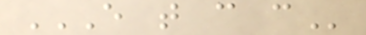E T C C
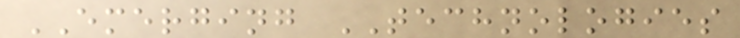EMERGING TECHNOLOGIES
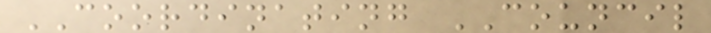COORDINATING COUNCIL
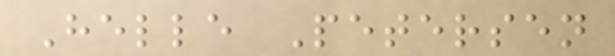Helle Petersen
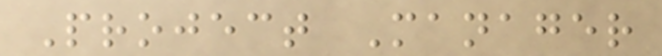Project Manager
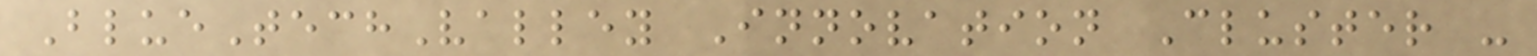BlueTechValley Innovation Cluster -
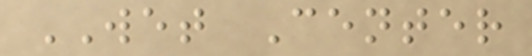WET Center
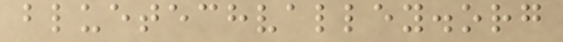bluetechvalley.org
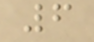6
